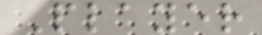Player
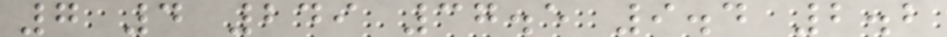7 4 249 37.5 9.4 2.2
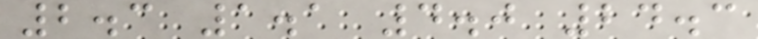2.3 1.1 4.0 24.3
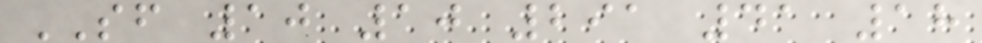SF 10 10 291 41 18
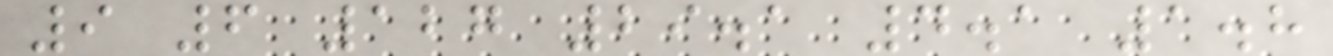9 6 127 29.1 4.1 1.8
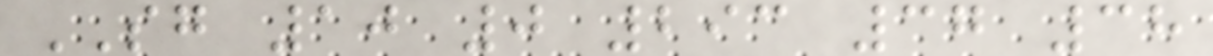SG 10 0 293 37 38
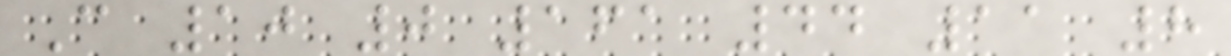C 10 0 161 44 11 8
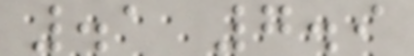.1 7.9
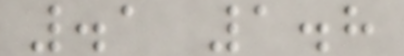.1 1.8
